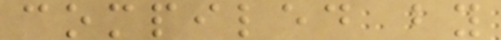compiled by
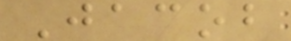Jacob
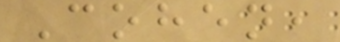Cohen,
